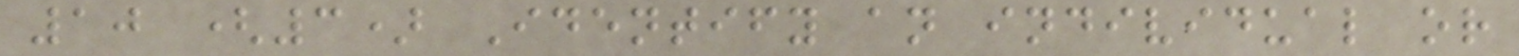10 (3) Identify an individual or
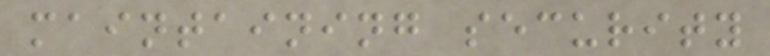maintaining security
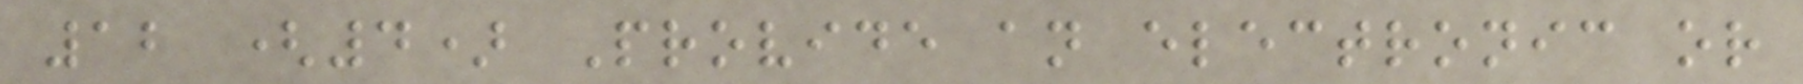12 (4) Provide an electronic or
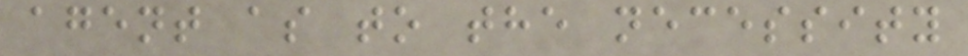agent as to the necessity
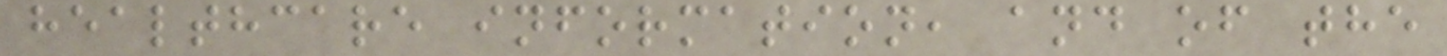healthcare information, and of the
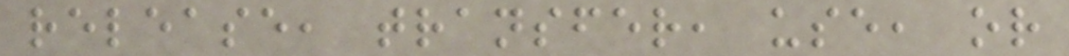release, transfer, use, or
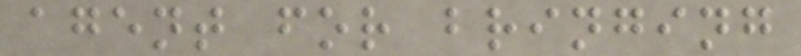agent for bringing
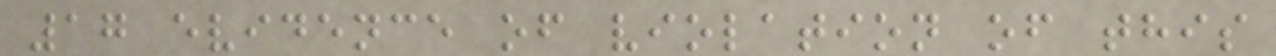17 evidence of violation of this
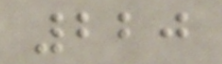220
